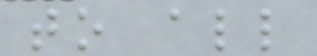to all
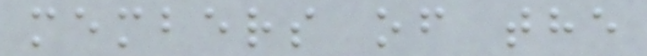members of the
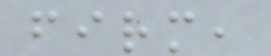firm,
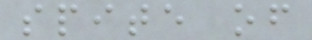spite of
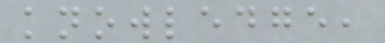knowledge,
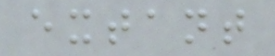extant
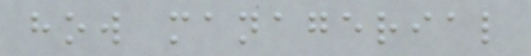how managerial
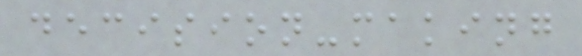decision-making
